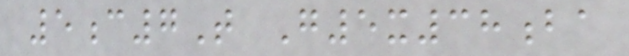5c7T G5x38ba
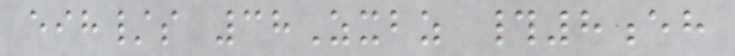eih/s 38Zxbz #8eh
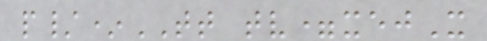p/*TT tv=xejX
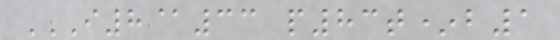I8@33 P83T*B1
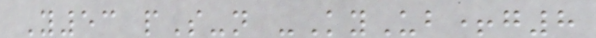Y53 pS-n -KyUb+g8
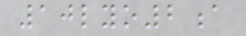10lyo2a
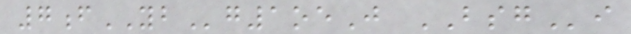7fYBg1oeJ BSGi
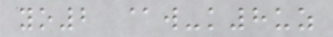yo2 @w-k8uz
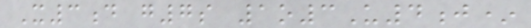X3d g7s 1o3U4j*
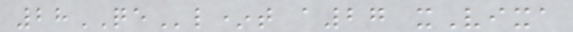28QEl*t a27 xVixa
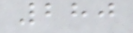280
